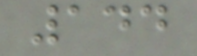144
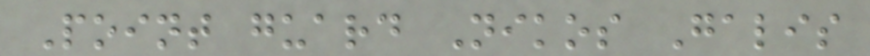Point guard Nikos Galis
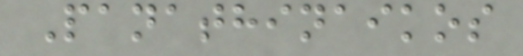Panathinaikos
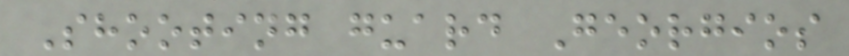Shooting guard Georgios
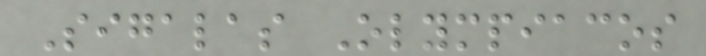Sigalas Olympiacos
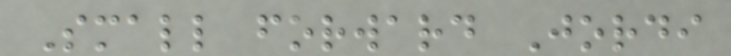Small forward Jordi
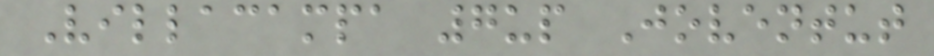Villacampa 7up Joventut
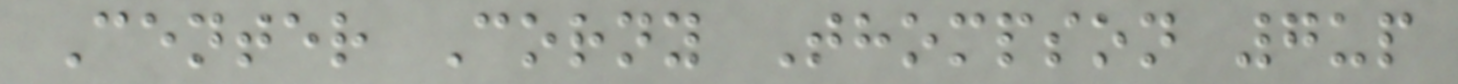Center Corny Thompson 7up
